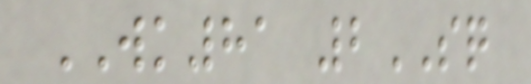WK81 2SQ
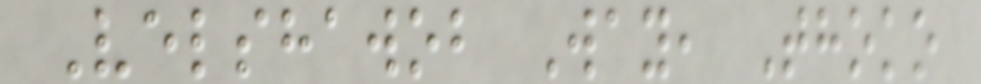Velshawob Way, Thoko
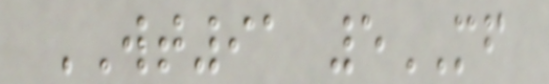WT91 5MF
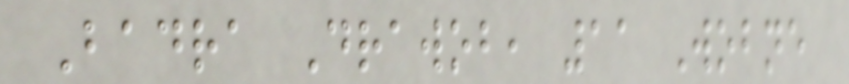Badra Drawob, 11 Wobne
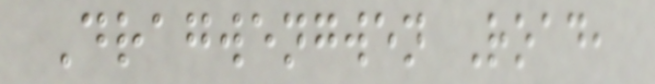Dragwengwen Road,
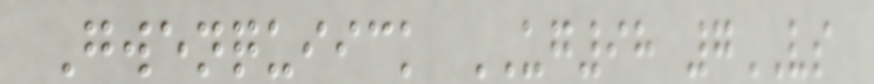Gwenquiick UG98 7VS
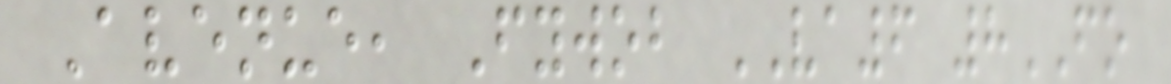Avenue, Fywob VA6 8FO
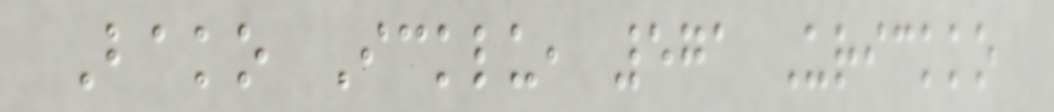Bako Icklu, 571 Urickko
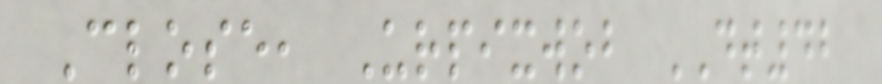Close, Urpixwob DT42
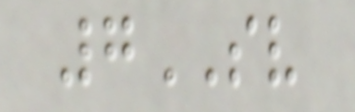7SV
